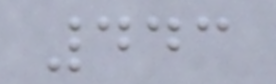443
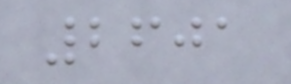2601
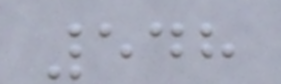548
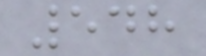548
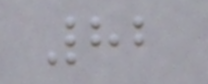82
